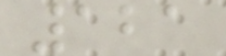121
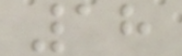18
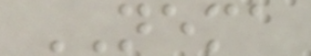NEMA
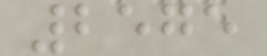2575
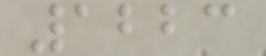1223
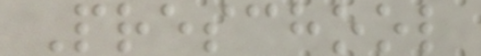Preschool
